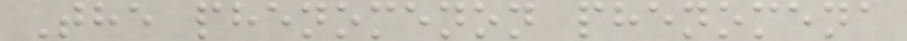The phenomenon phenomena
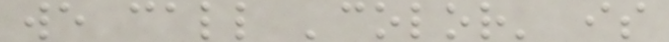we call 'color' is
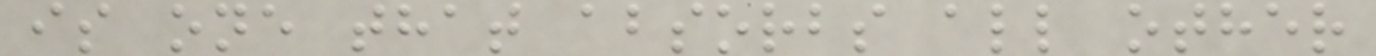is one that absorbs all other
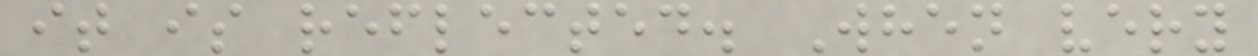it is reflected. When very
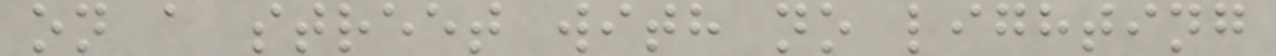on a street with no lighting
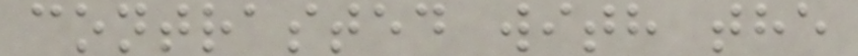contrasted with the
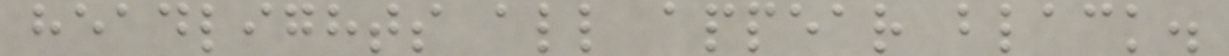headlights all appear black.
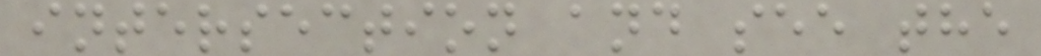intersection and see the
